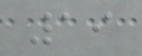19
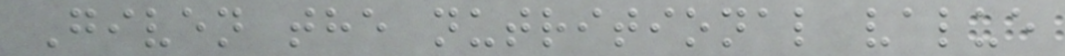Given the nutritional value
